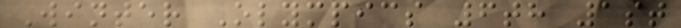Winter Olympics 6th 1st
